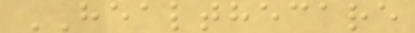HEALTHECARE
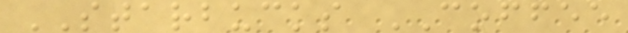STARBUCKS COFFEE
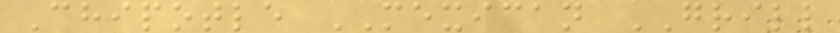Chipotle MEXICAN GRILL
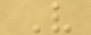V
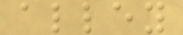alley
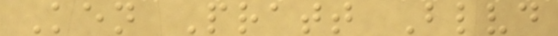Ken Pratt Blvd
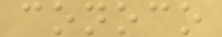conoco
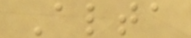Alta
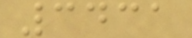3431
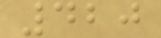420
